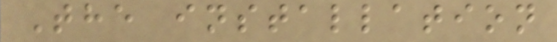The installation
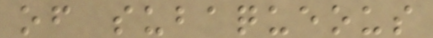of subaqueous
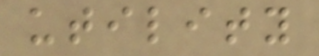utility
